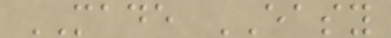MADE EASY
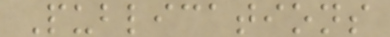Publications
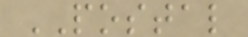POSTAL
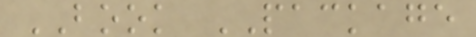BOOK PACKAGE
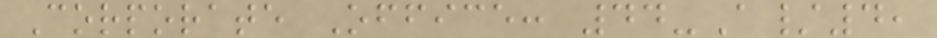Corporate Office: 44-A/4,
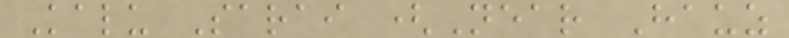Kalu Sarai (Near Hauz
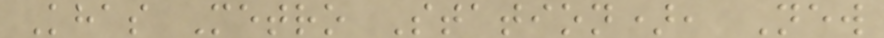Khas Metro Station), New
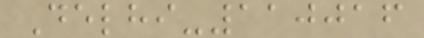Delhi-110016
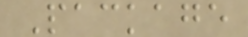Package
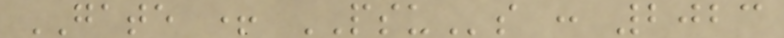GATE + PSUs : 2023
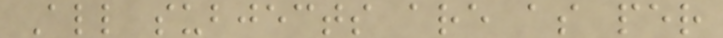All subjects are as per
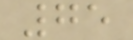75
